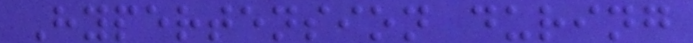Hypertension during
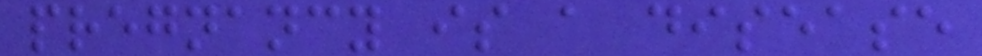pregnancy is a disease
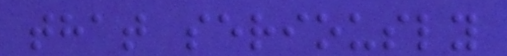that seriously
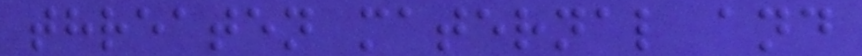threaten maternal and
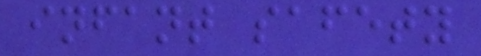infant safety
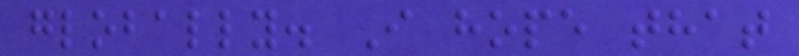globally. I hope that
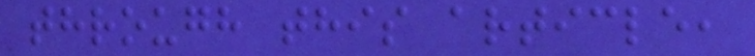through this article,
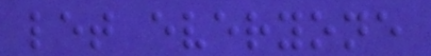let everyone
